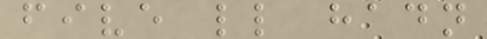five ll hadn
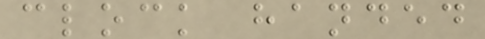clock handed
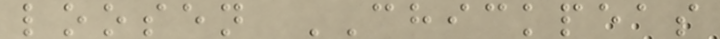loosen CHICKPEAS
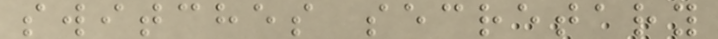switches secretary
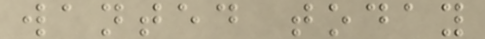wanted today
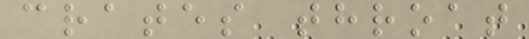crates throat
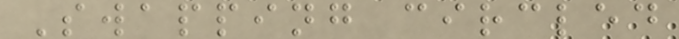Swapping circled
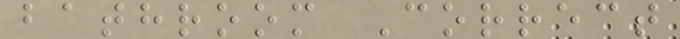bathroom Correct
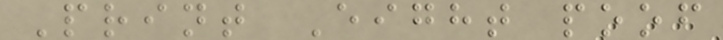Print Eight poof
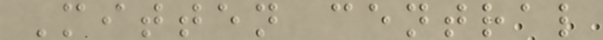Mitten central
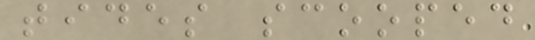tides scooped
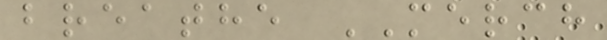breathe MERCH
